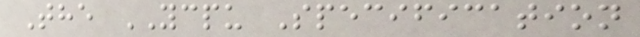The YCPU Specification
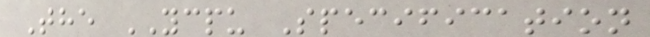The YCPU Specification
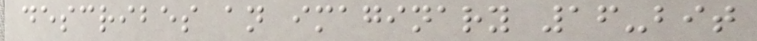describes an imaginary 16-bit
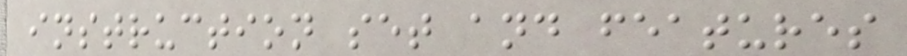instruction set and features
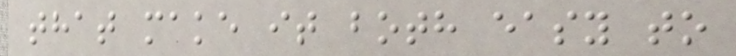that make it both easy to
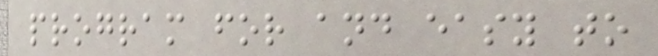program for and easy to
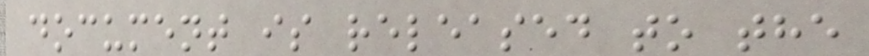document is released to the
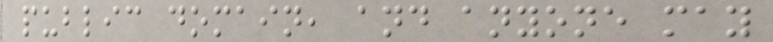public domain, and anyone may
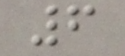6
